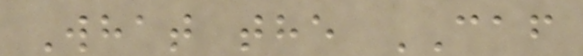What the CAF
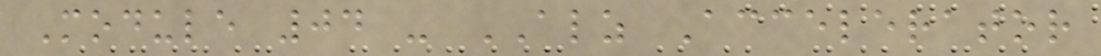Module 04 - ALZ Accelerator
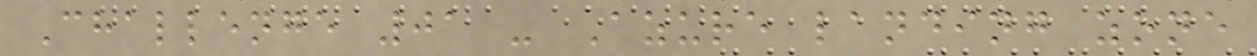Challenge 01 - Azure landing zone
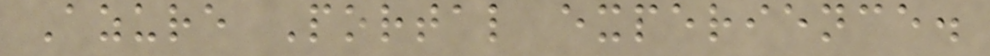Azure Portal experience.
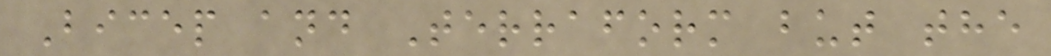Bicep and Terraform but the
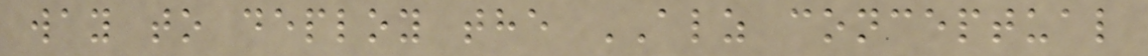way to deploy the ALZ conceptual
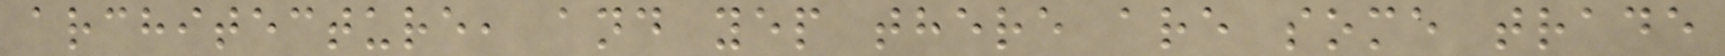architecture, and yep there are some trade
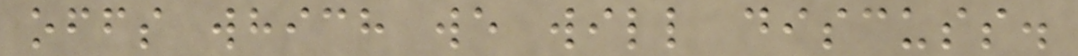offs which we will discuss.
